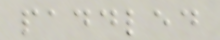paddled
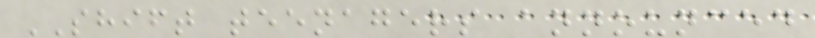SHIFT teenagers announced
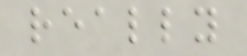really
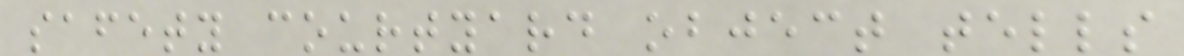safety courtyard object tells
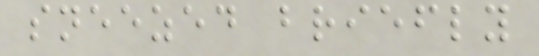sneezed briefly
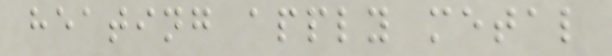heating apply metal
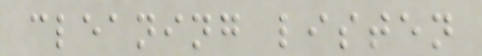cleaning listen
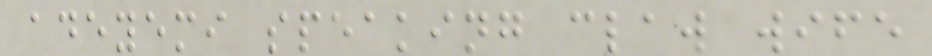adeyemi speaking claw wife
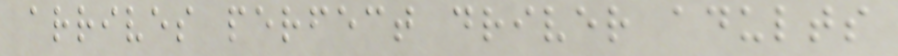arrives perfect driver adults
